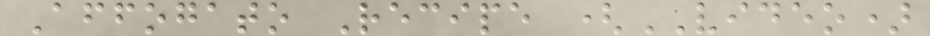Affogato Recipe (VIDEO)
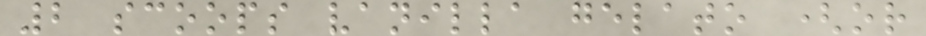2 scoops vanilla gelato (or
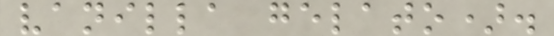vanilla gelato).
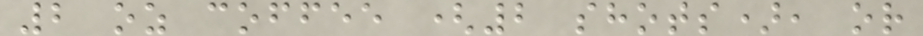2 oz coffee (2 shots), or
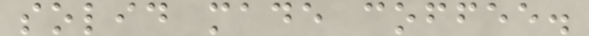solid made coffee.
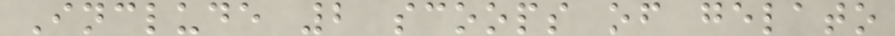Include 2 scoops of gelato
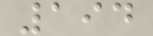194
